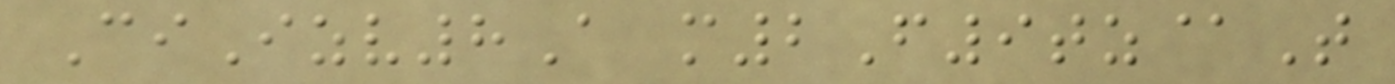CiIzv8A m2F9tz@T
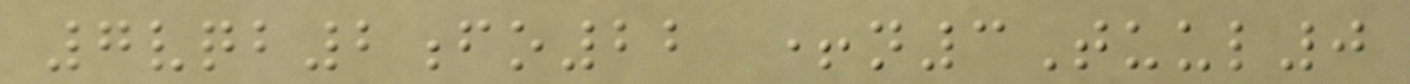7vqb2fo22 +n3Tuul0
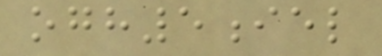ogh5iel
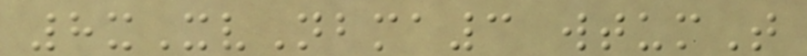8xXvNbma3 wtumT
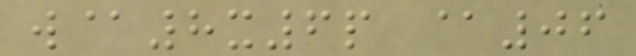w@8x6p @06
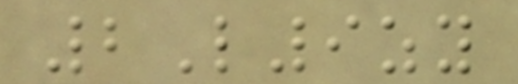2L9zy
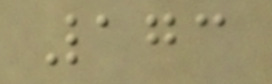173
